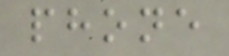phone
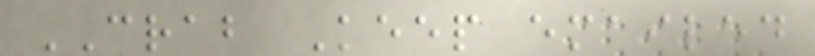CRAB Keep emailed
